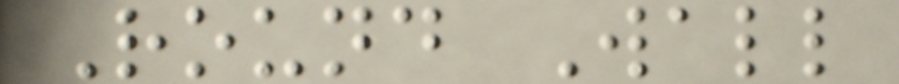Round Wall
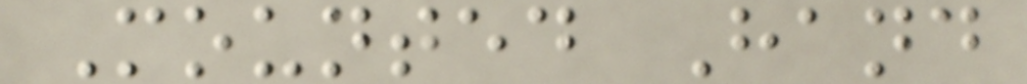Mounted Hand
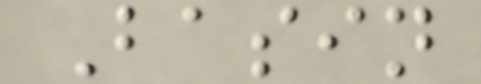Basin
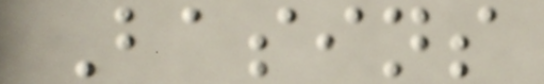Basins
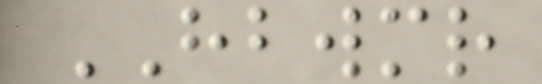HBWMR
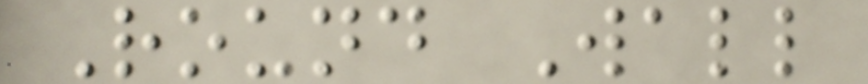Round Wall
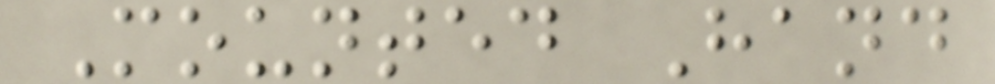Mounted Hand
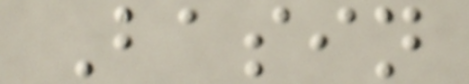Basin
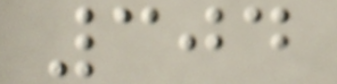304
